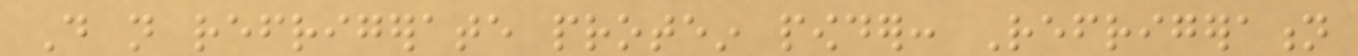Do not refrigerate protein powder: Refrigeration
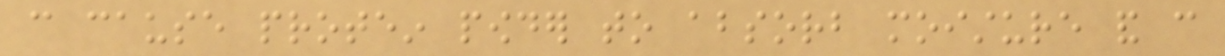can cause protein powder to absorb moisture and can
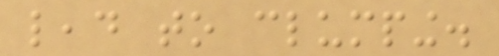lead to clumping.
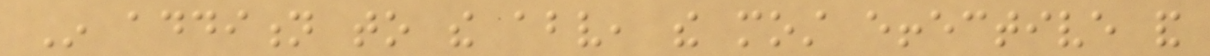In addition to the above, the most effective and
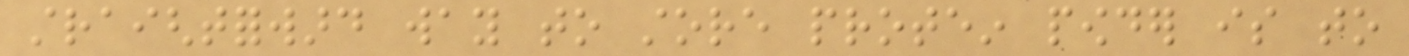straightforward way to store protein powder is to
